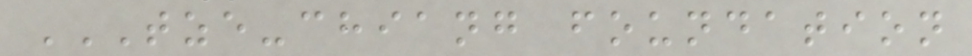TZE-CHIANG FOUNDATION
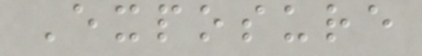Exposure
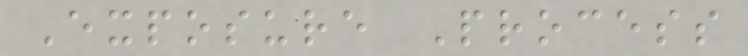Exposure Process
